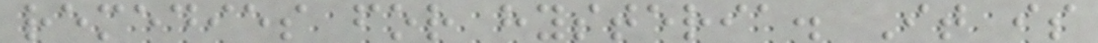remedies for hysteria. It is
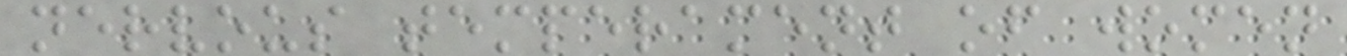nervous temperament of women
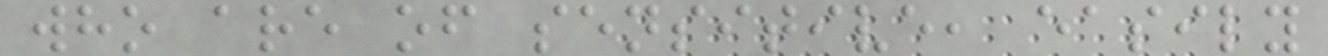who are of sensitive, easily
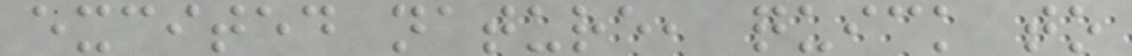excited nature, quick to
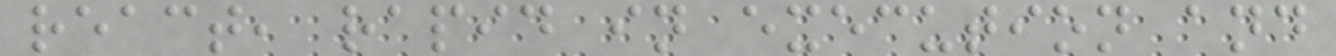react, rapid in execution and
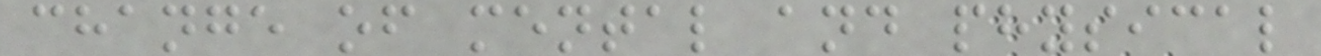change of mental and physical
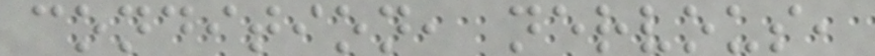condition, nervous,
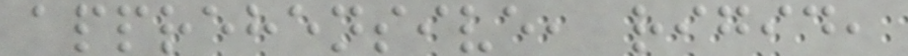apprehensive, rigid,
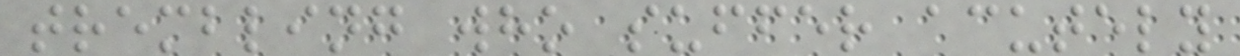trembling who suffer acutely
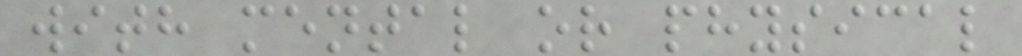with mental or physical
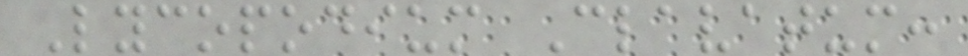Lycopodium Clavatum:
